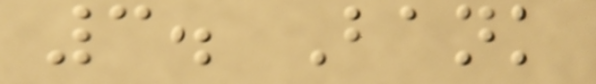3. Bank
